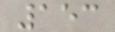153
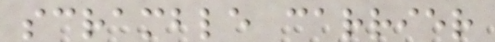scramble carrier
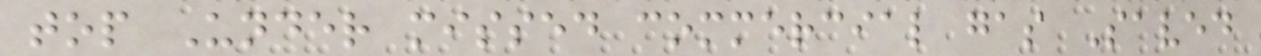top Under missed commercial gas Saved
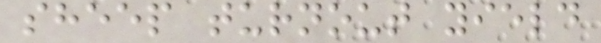sheep turnout yield
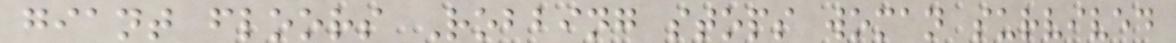giant floors Robbing stops woman survived
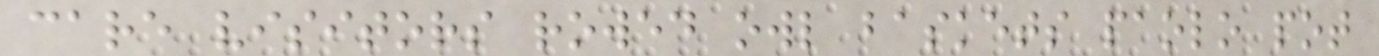care visitors rowed owl baskets paolo pot
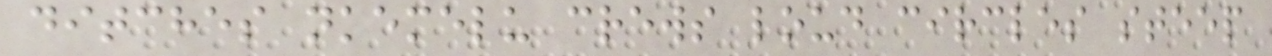ditches nkemelu crews loud circles steep
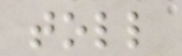toll
